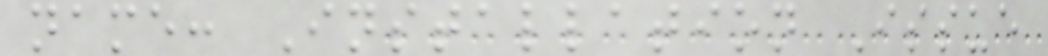name: Installation Issue
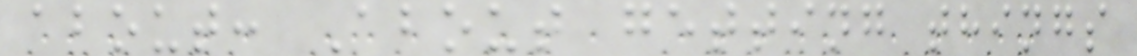about: About getting things
